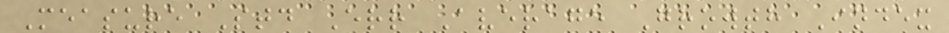Measure Std Err Average Growth Index
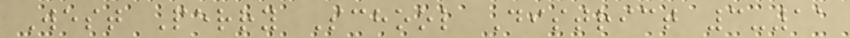West Perry School District 3-11
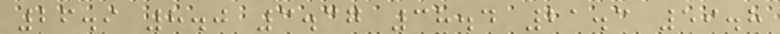26.9 8.0 3.37 38.4 21.3 59.8
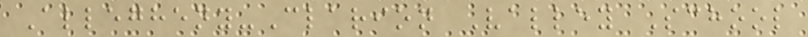Allegheny-Clarion Valley School
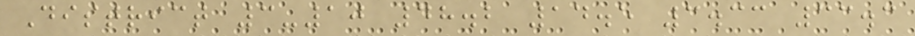District 3-10 48.2 14.5 3.33 33.3
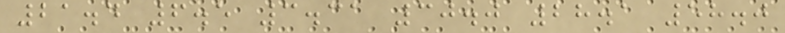21.4 6.5 3.31 30.0 28.1 58.0
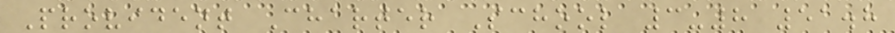Provident Charter School 3-8 51.8
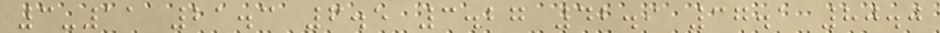3-11 21.3 6.5 3.27 42.9 37.1 80.0
